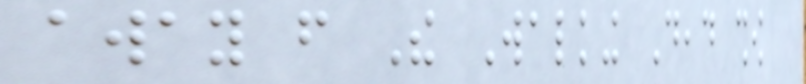away from The Walking Dead show
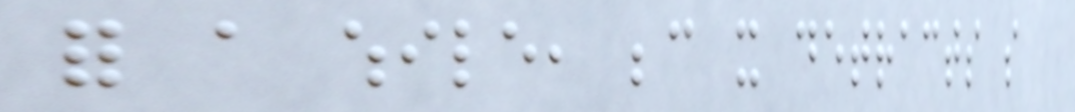for a while, because it detracts so
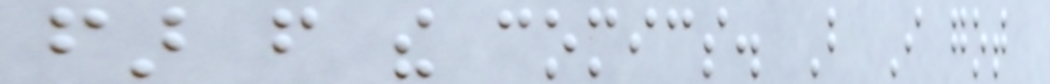far from the comics. But I got
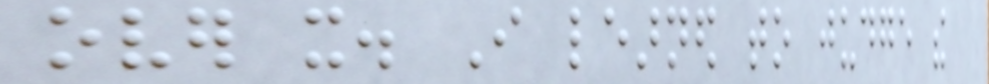over it. I learned to judge the
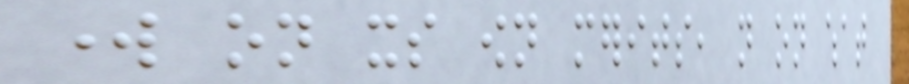work on its own merits, not on what
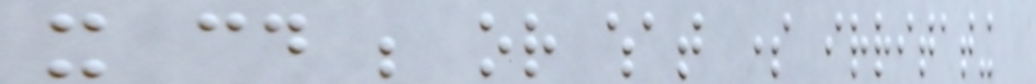it could be or what some irritating
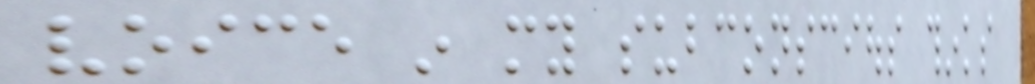voice in my subconscious thinks
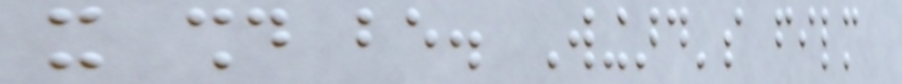it should be. Wingard's film
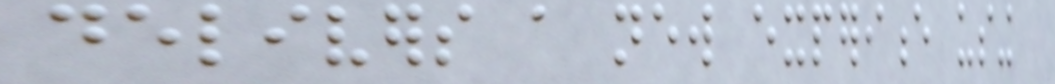delivers a new experience using
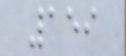159
